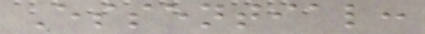Essential:
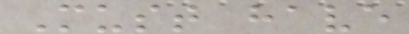Must have
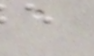a
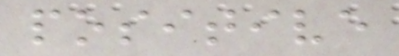positive
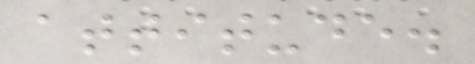attitude.
